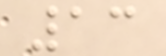13
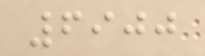6900
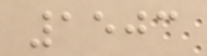1503
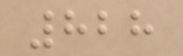828
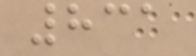831
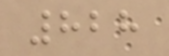828
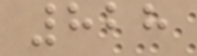828
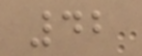42
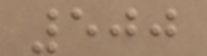500
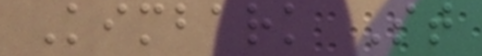Kimbark St
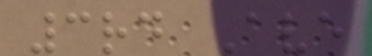3rd Ave
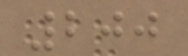200
